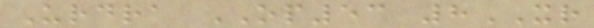Urdra OP53 8XR
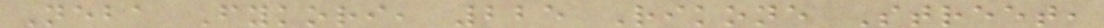Neba Fykori, 225 Rikone Street,
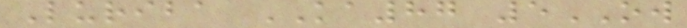Luriba KA87 5OW
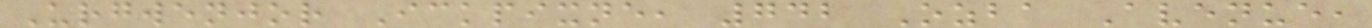Urgwenjor Ickpixne, 742 Ozba Avenue,
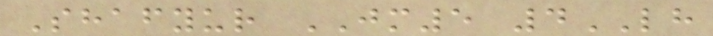Shafyur JM5 4LH
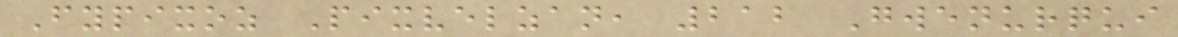Fypixoz Pixvelzan, 212 Gwenurqui
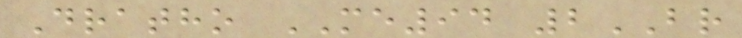Dratho ME94 2BR
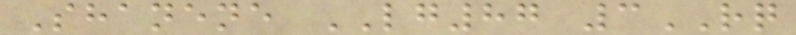Shanene LG87 3RQ
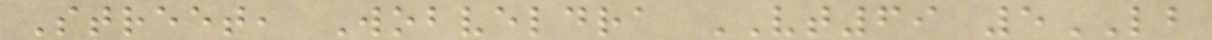Street, Wobveldra VT69 5LB
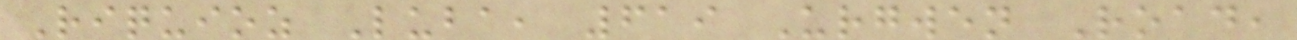Riquioz Luba, 619 Urgwen Road,
